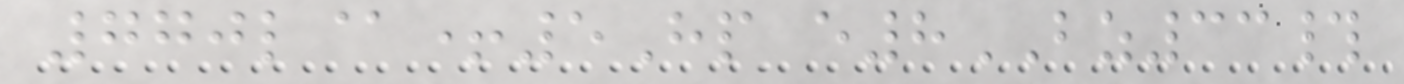770l@+5Hp e8BZ33#
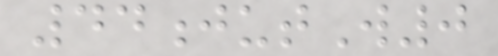44jutW0
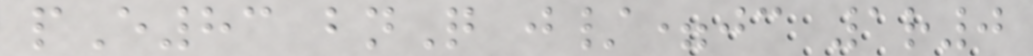pE83 bnQ j/=jc 1r0
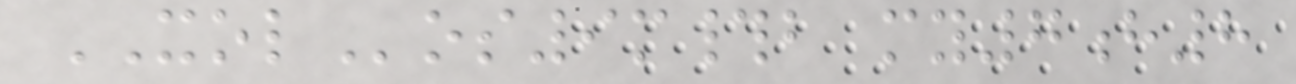XOLos9m#b my7h8
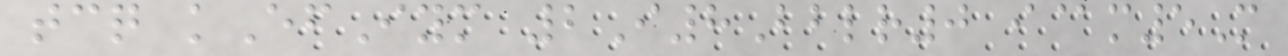tcq kEfIym 2I8Bblr0 i@m5M
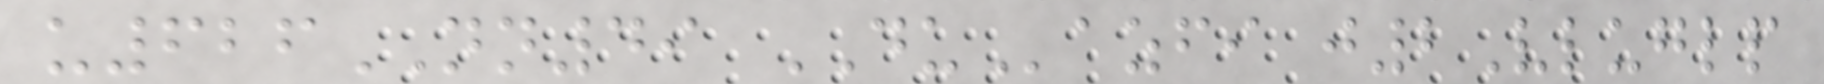u626NN49 DUazfi j2Vluglp
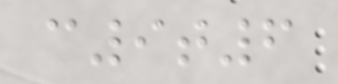c9t6
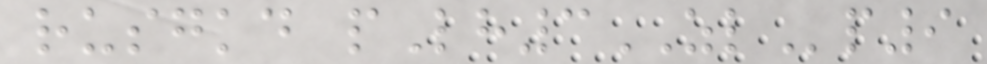rusgkd pLh3ZLp9
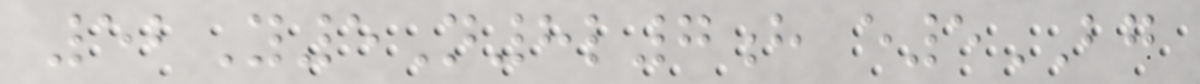52Y5N8l7h e5BG
